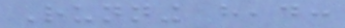Running head:
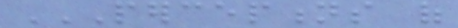PERCEPTIONS OF
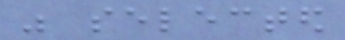was selected
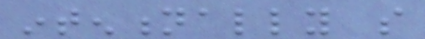intentionally so
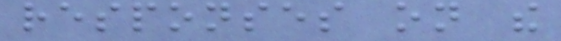responses on the
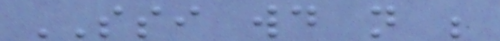SSI would not be
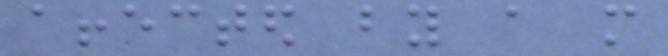affected by a more
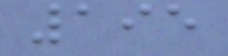195
